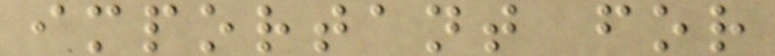important for
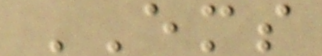EMS
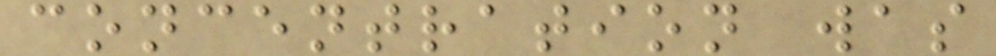concentration was
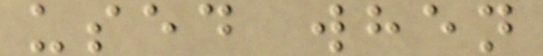used when
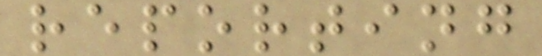reporting
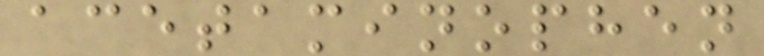acetaminophen
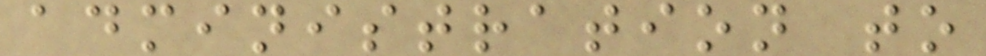administration to
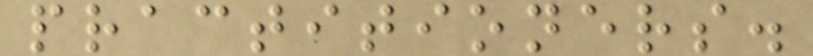practitioners.
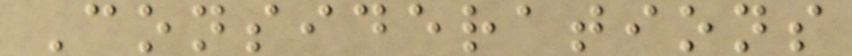Considerations
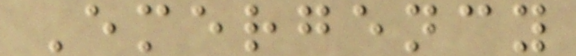Emergency
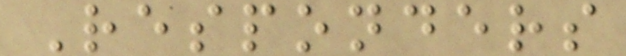Responders
